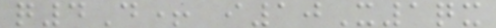q4D+ i10X1qx
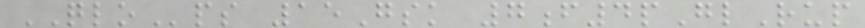QLOps 15Gsk 7f4pGlRup
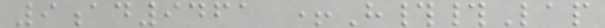9ad9461 +H##Lap
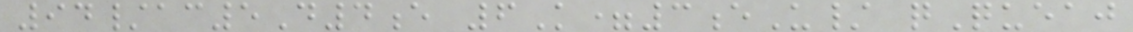94/ac5D4e 6K=3eU/ qQueaj
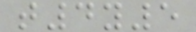t4y5
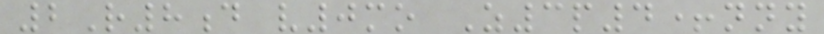2R8d v0mo Z3p4+nny
